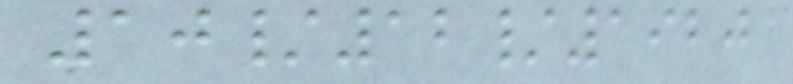10/12/1920
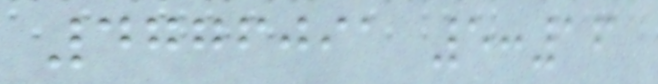4776091 5:16
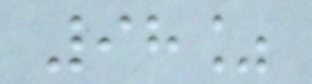98%
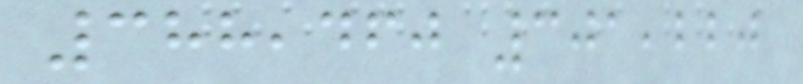388,460 301,220
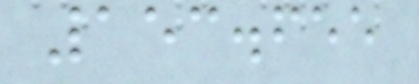153.655
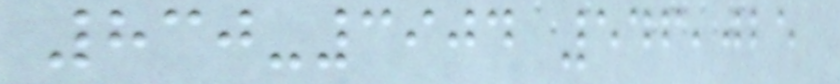830-3904 546,025
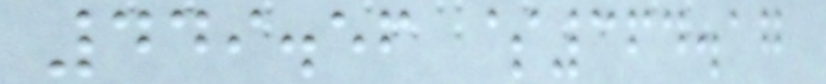449.56 $364.17
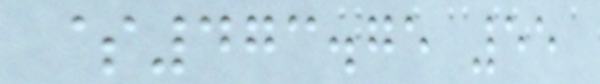$473.75 55
